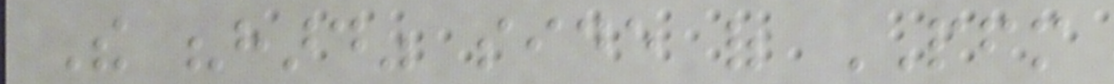The "hard" side of PFM
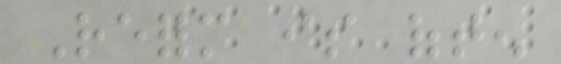Reform is often
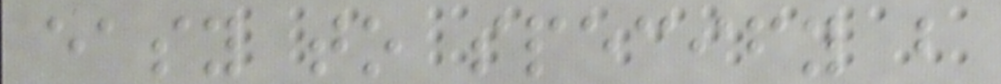easy to specify but
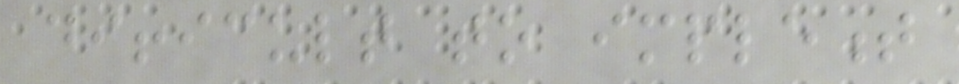difficult to implement
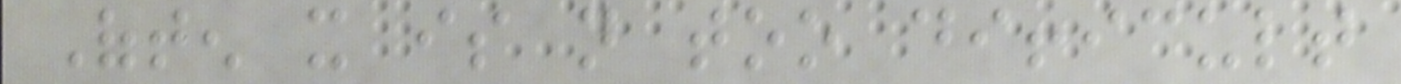Often it is not too difficult
